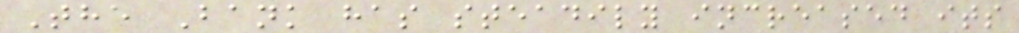The Bank has steadily increased its
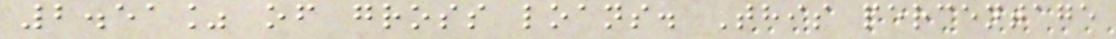2.51% of gross loans. This percentage
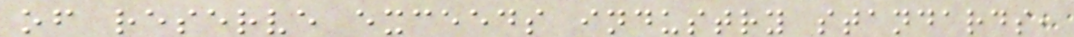of reserve exceeds industry standards,
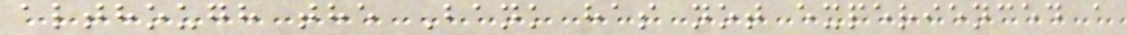although the Bank has not experienced a
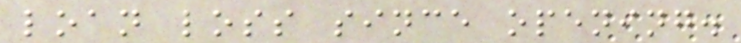loan loss since opening.
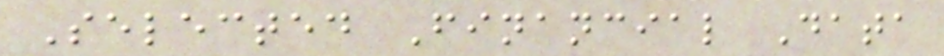Selected Financial Data
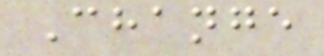Change
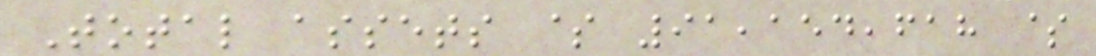Total assets $ 91,154,618 $
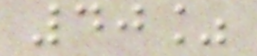40%
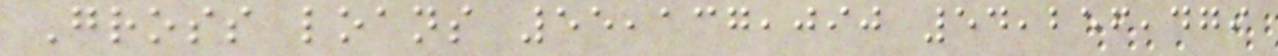Gross loans 55,137,090 54,256,479
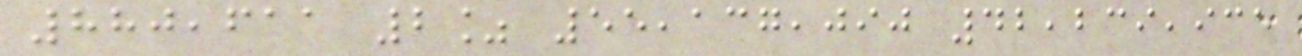880,611 2% 55,137,090 42,239,935
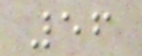56
